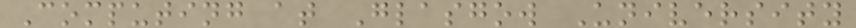Computing at Glasgow University
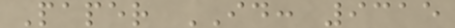Paper ID: 9315
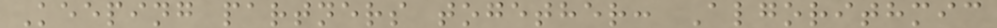Keeping partners together: Algorithmic
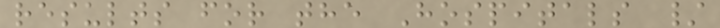results for the Hospitals /
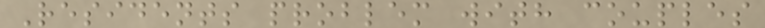Residents problem with couples
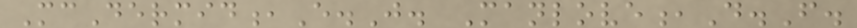McDermid,E.J. Manlove,D.F.
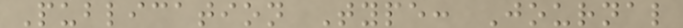Publication Type: Journal
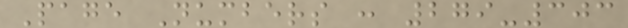Page Numbers : 279-303
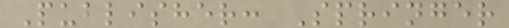Publisher: Springer
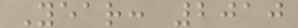Year: 2010
